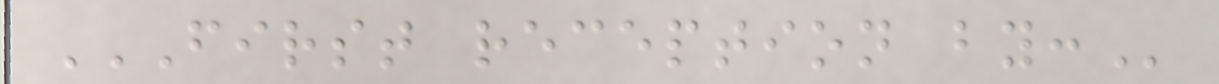FIRST RECEPTION BY:
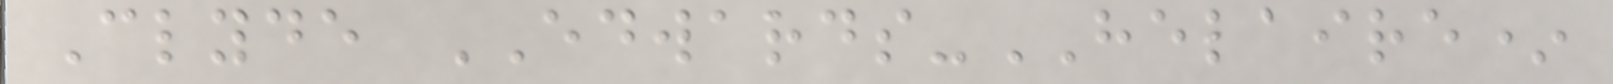Clyde EDWARDS-HELAIRE*
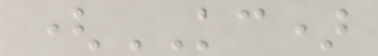(KC)
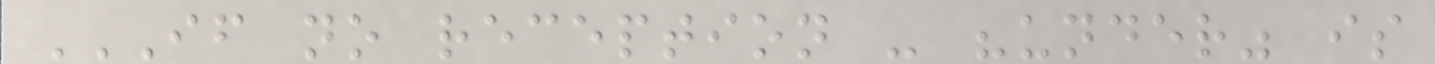IF NO RECEPTION - "UNDER" IS
